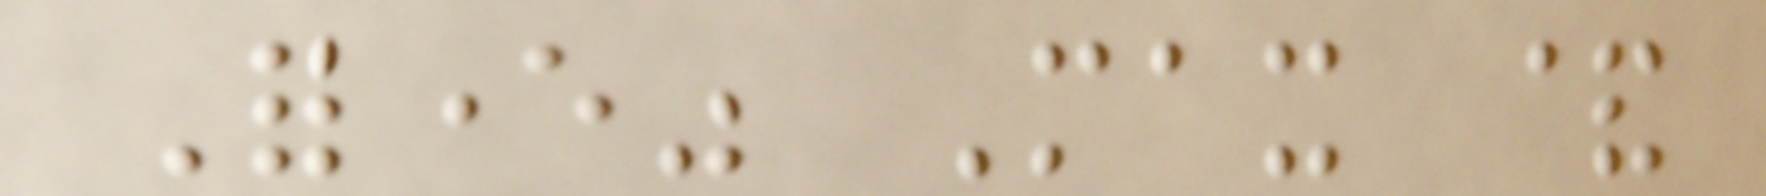Forever" Max &
